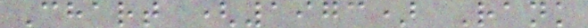Chart (1973) Rank
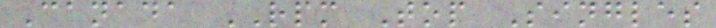Canada RPM Top Singles
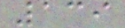139
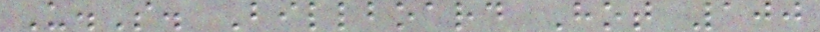U.S. Billboard Hot 100
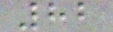82
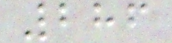286
